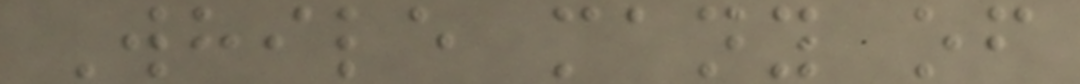While many of
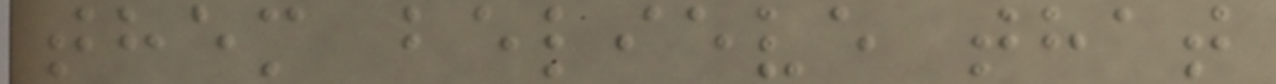them believe that
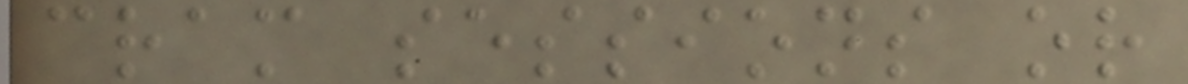cram sessions or
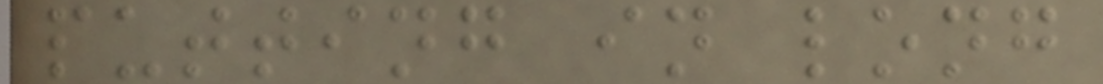putting in long
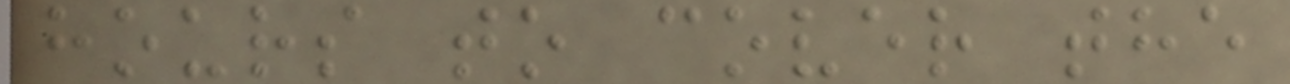hours to cover the
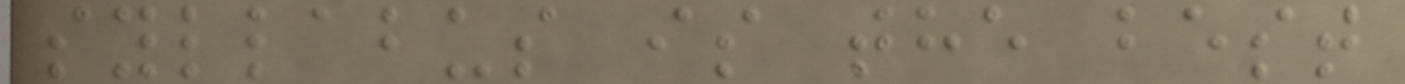syllabus is the best
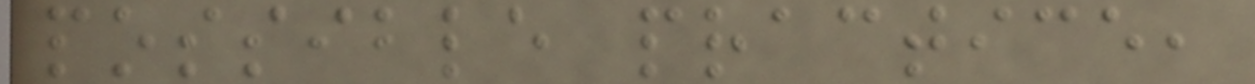possible practice,
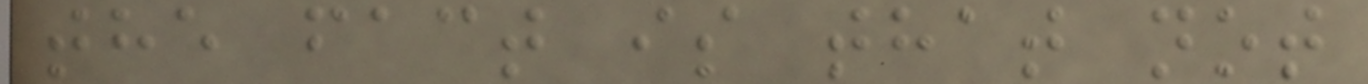the fact is that not
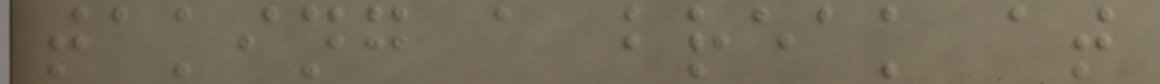taking a break at
